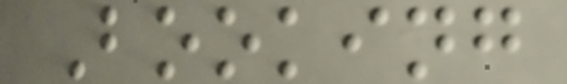Booking
